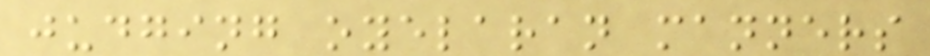judging oyelaran manners
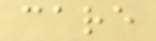care
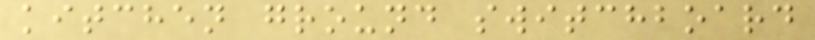kitchen ground switchboard
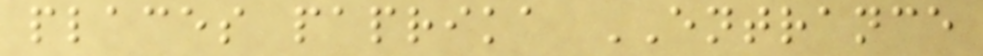places paprika ENTRANCE
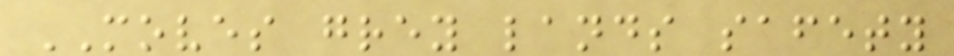MOVES grey lands safety
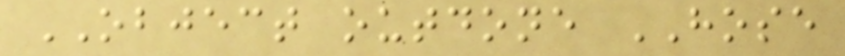OBJECT outdone HOSE
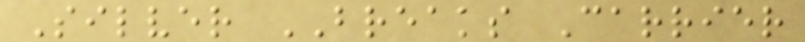Silver BREAKS Carrier
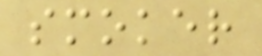smoker
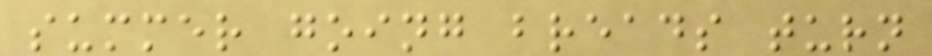summer going breads turn
